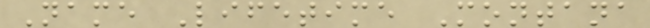Name Lifetime Montana
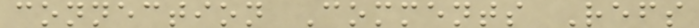connection Comments Refs
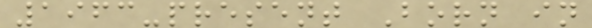1963-present Born in
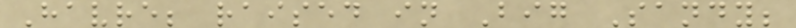Havre; raised in Big Sandy;
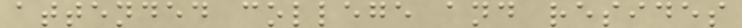attended college and resides
